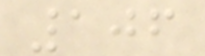106
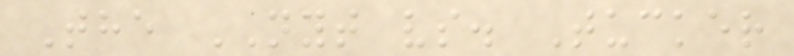The NYT vs. Tucker
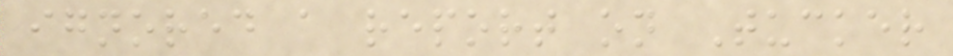ignored a report on Tucker
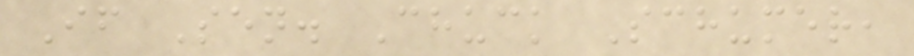If Sen. Chuck Schumer,
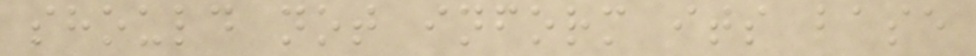should not inform its base
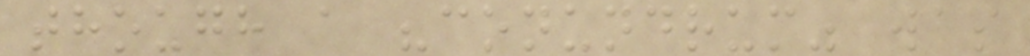though a "conundrum" was
